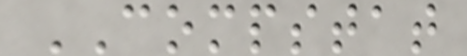COMPSTAT
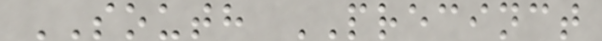SOUTH PRECINCT
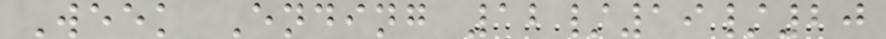Week Ending 12/19/20
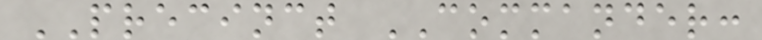PRECINCT COMMANDER:
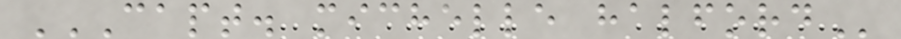CAPT. MICHELLE HALFORD
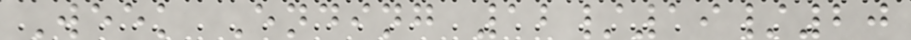Week Ending 12/19/20
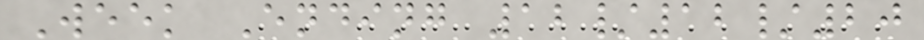Week Ending 12/12/20
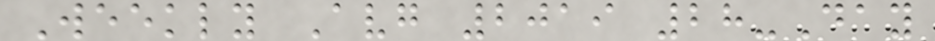Weekly Avg 2019 28-Day
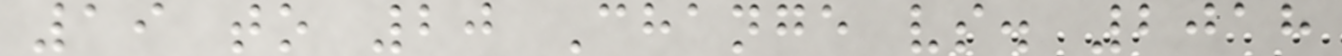19 to 20 Change vs. 2018
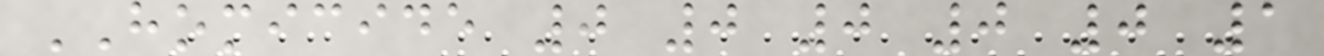HOMICIDE 0 0 0 0 0 1
